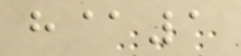h@1
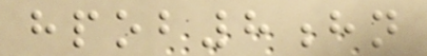hpob8hn
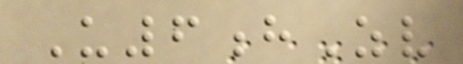U6hZv
